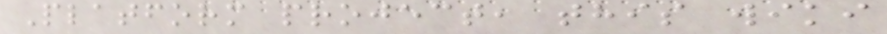Platform project, this wiki
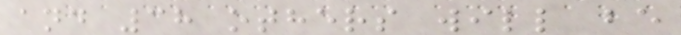and 38 others will be
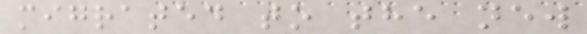migrated to the new
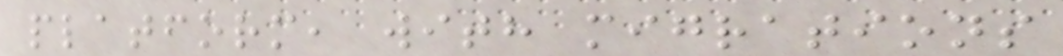platform, with migrations
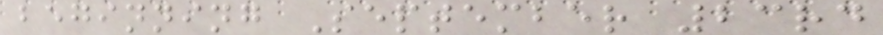beginning September 23rd
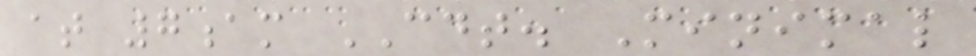at 7am CDT. Minimal
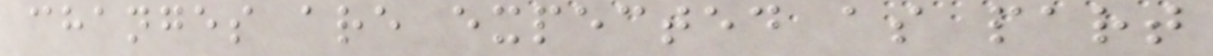changes are expected as part
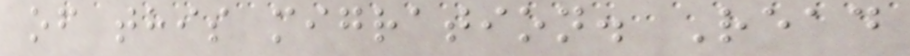of this migration. Read
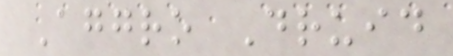Aggro Druid
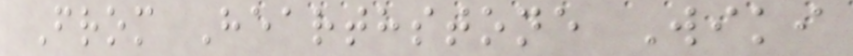From Hearthstone Wiki
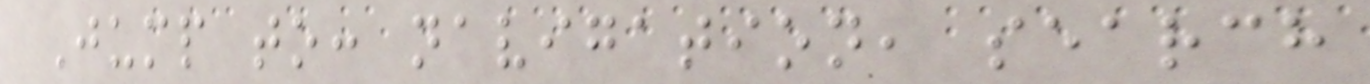Jump to: navigation, search
